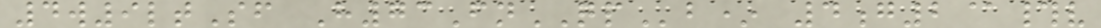4w9ltSf H73FnQPb* 4g2@#v
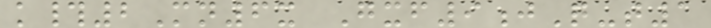k#2Mn6x Gxf9jQ-t1
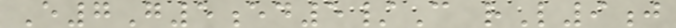E7G5ed5/C rL9j
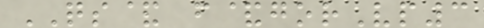QS& f&gorVp3
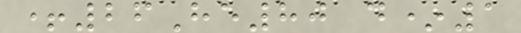+26He80 d*1
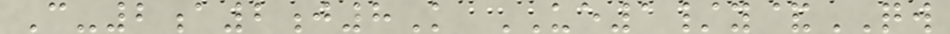C-2a2j8K UE1/y&QW
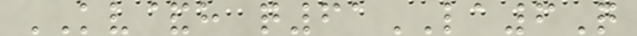KV&h q61LA6Q
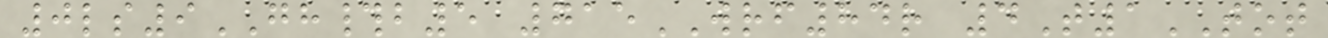0ls9GH#b5 715WRF84r 4T1TOT
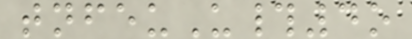tnfeuU#4o
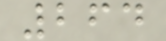264
